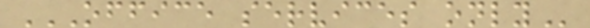OFFICE SERVICES ONLY
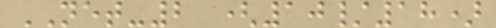NET-2 (10/18)
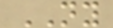NY
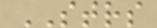STRS
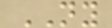NY
